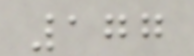177
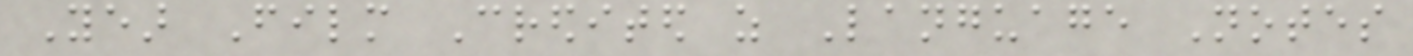Year Film Credited as Language Notes
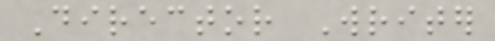Director Writer
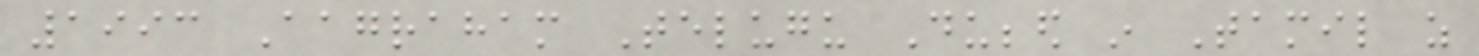1993 Aagraham Telugu Dubbed in Tamil as
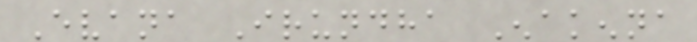Evana Irundha Enakenna
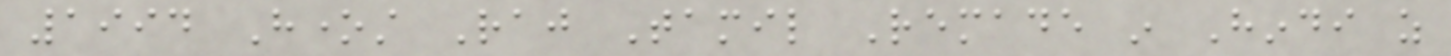1994 Honest Raj Tamil Remade in Hindi as
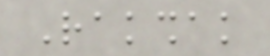Rakshak
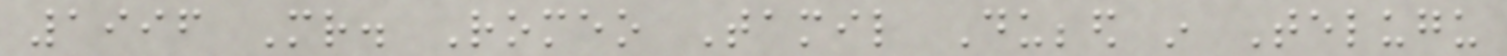1996 Mr. Romeo Tamil Dubbed in Telugu
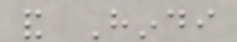and Hindi
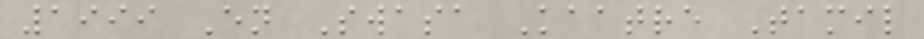1999 En Swasa Kaatre Tamil
